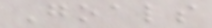Goals
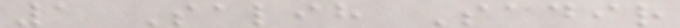1 Salih Sadir
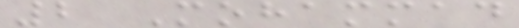2 Mohammad
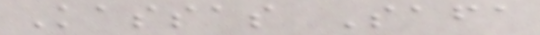Kassas Safa
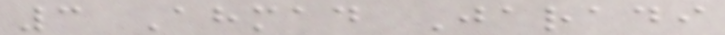3 Ahmad Jaradi
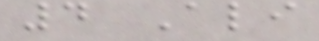4 Ali
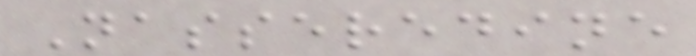Nasseredine
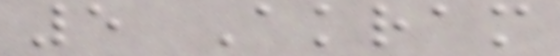5 Akram
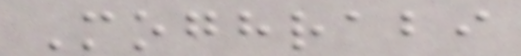Moghrabi
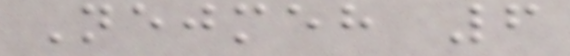Nejmeh 6
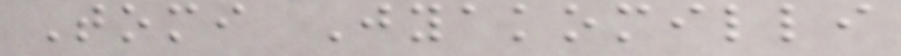Tomi Jyakomilli
